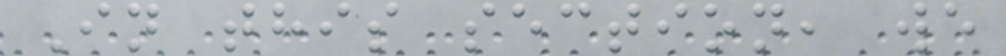In this section, we
